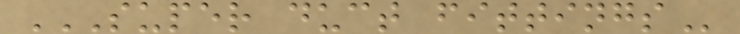SUPER DUCT FITTINGS
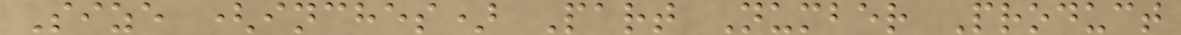Size (inches) Part Number Product
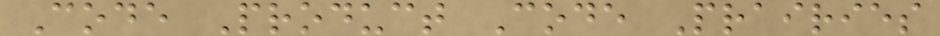Code Product Code Prairies
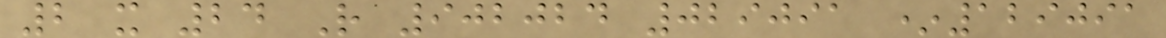2 x 24 R 902024 029091 *129091
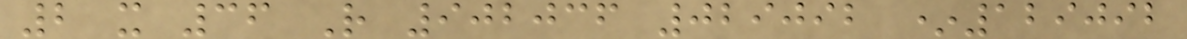2 x 36 R 902036 029092 *129092
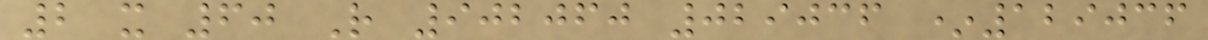2 x 60 R 902060 029036 *129036
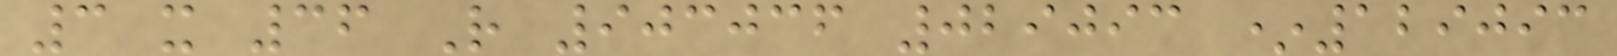3 x 36 R 903036 029093 *129093
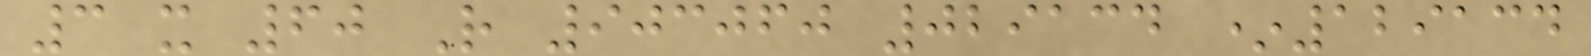3 x 60 R 903060 029134 *129134
